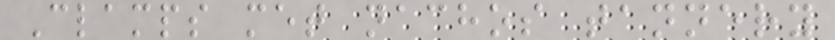Clamps met nachos tannery
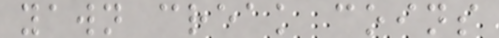yawn creak coins
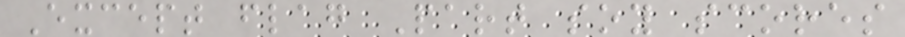Except flag Part soy scores
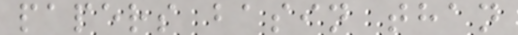papers basin than
